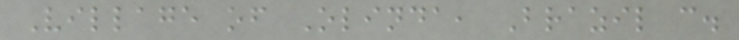Village of Olinda, Brazil c.
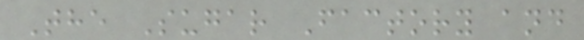The Sugar Factory and
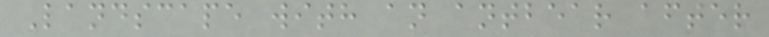Landscape with an antbear after
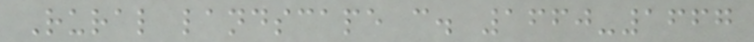Rural landscape c. 1660-1667
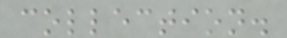collection.
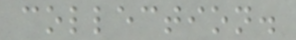collection.
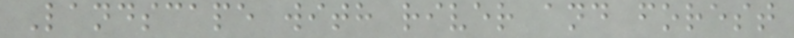Landscape with river and forest
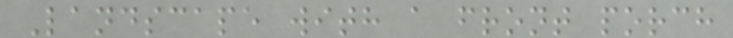Landscape with a front porch
